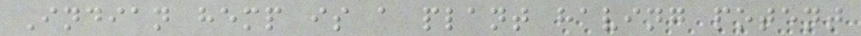Indian hemp is a plant having potent
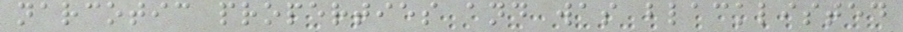narcotic properties and was blacklisted
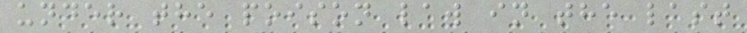under the poison law in the last
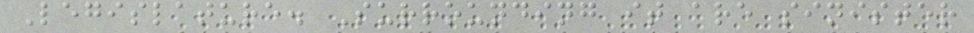Legislature. Surrounding it are sinister
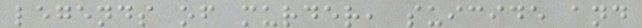legends of murder, suicide and
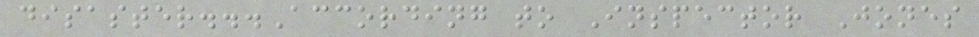disaster...According to Inspector Jones
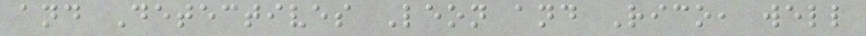and Detectives Leon and Rico, well
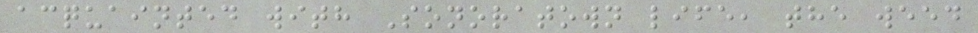acquainted with Sonoratown life, the weed
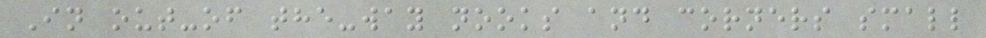In out-of the-way nooks and corners small
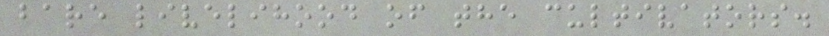bare livelihood of the cultivators.
